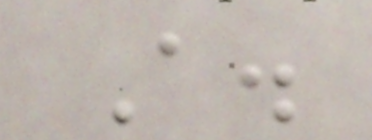A.
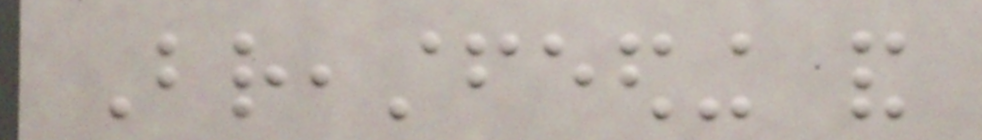Breastfeeding and
